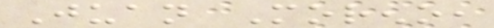Juan Moreno,
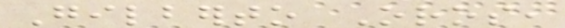Gilberto Oros,
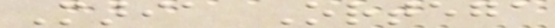Maria Ortega
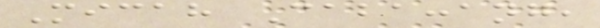Micah Cabaccang,
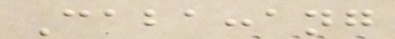Cabaccang
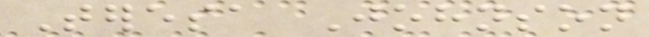Teresa Johnson
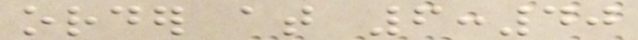order at 6:40
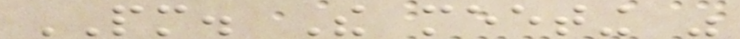PM. The meeting was
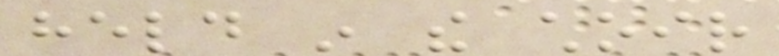held in the choir
